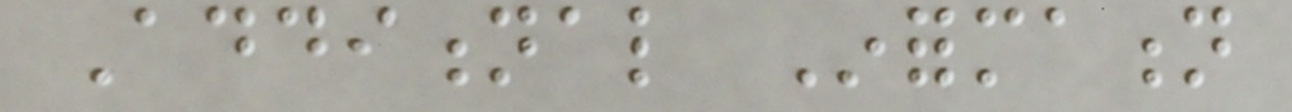Additional Information
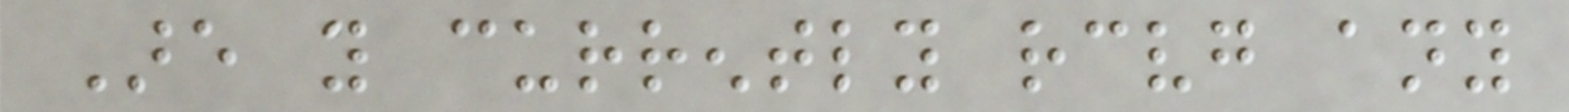Are you currently receiving any
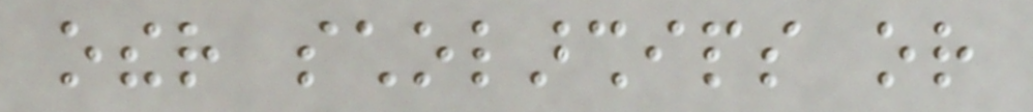other scholarships or
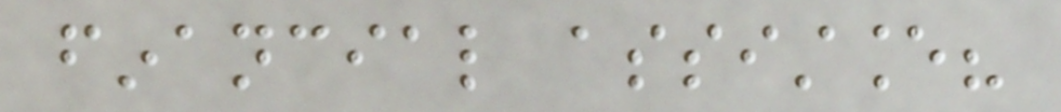financial assistance?
